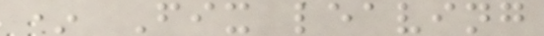* Fix leaving
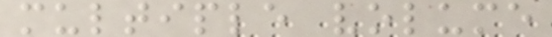multiple volume
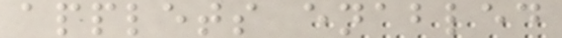applets enabled
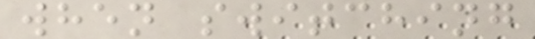when switching
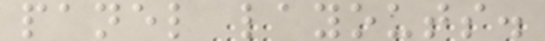panel layouts.
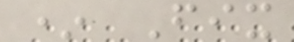* Fix
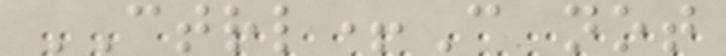CTRL+C not
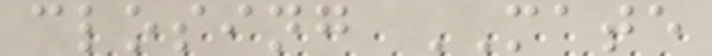closing MATE
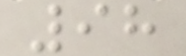98
